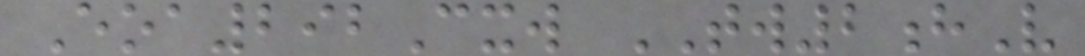Eoa292Cxw TW2hV
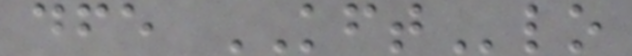dfe KFTlo
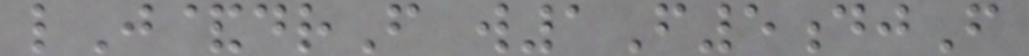lJ&drF w1F5djF
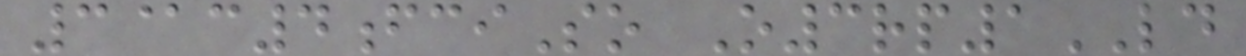3@c4fciSo O3rp1LD
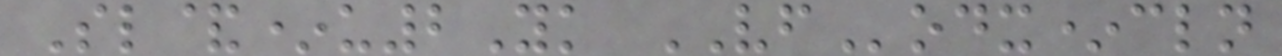Sl&*u2Yk VFodx*cln
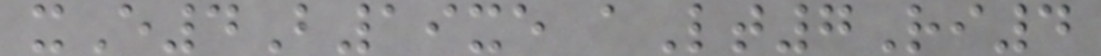xE4B19xe aLt7Ri4
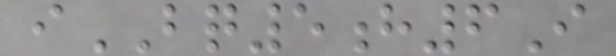iBQ5h6I
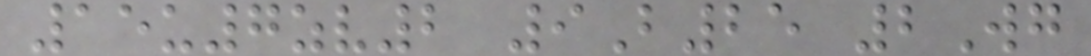15u7zv2 9B25 2Wg
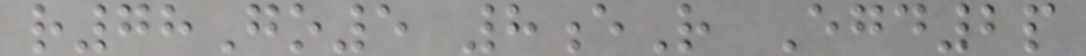r78Go5 8eR Egd2p
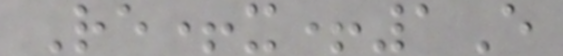Re+x+1E
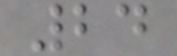24
